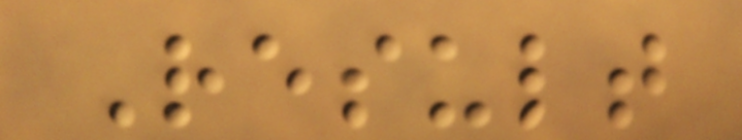Result
